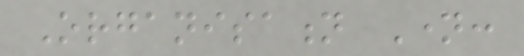Organisation Name:
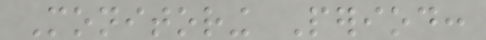Monitoring Period:
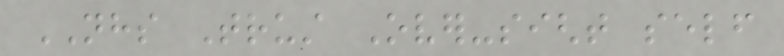NHS Trust Over-sight self
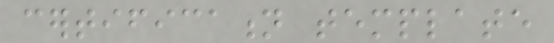certification template
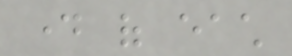day of each
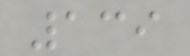139
